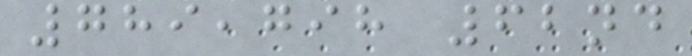789,798 62nd
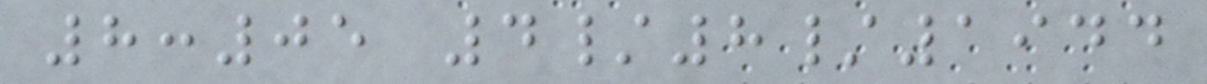8:05 4/8/1944
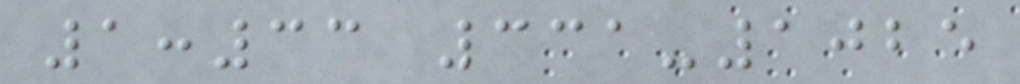1:33 331-1025
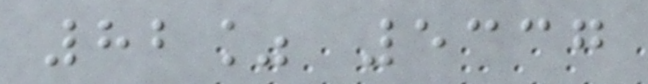82% 5337
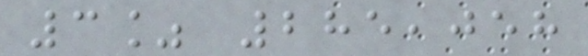3% 285,058
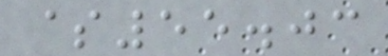$55.03
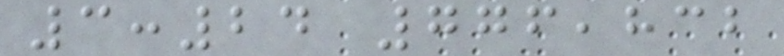3:24 776,832
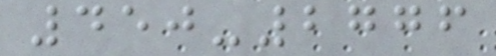450-2776
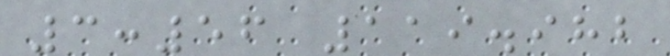3:56 119.982
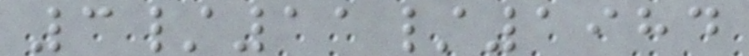3/11/1984
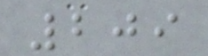209
